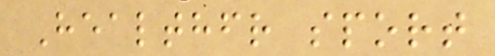Healthfr sport
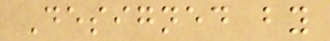Designed by
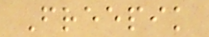Freepik
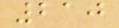210
